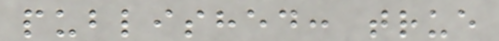published: true
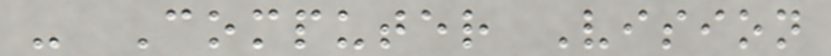- Computer Vision
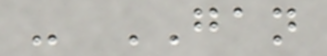- GAN
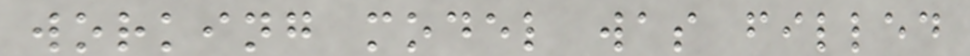working model was filled
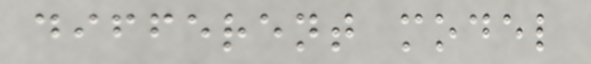different model
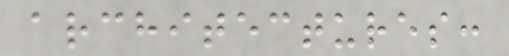architectures:
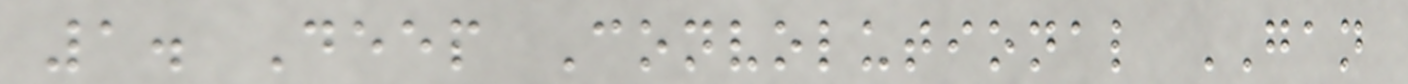1. Deep Convolutional GAN
